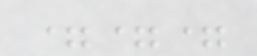===
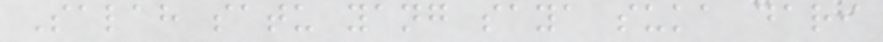Salah satu yang saya suka dari
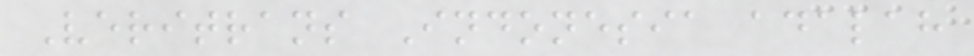Veritrans Indonesia adalah
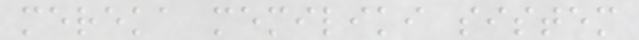mereka memiliki sistem
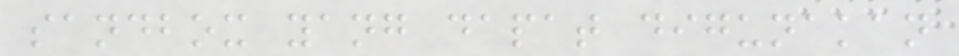sandbox yang dapat digunakan
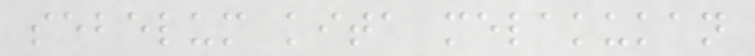sebelum kita melakukan
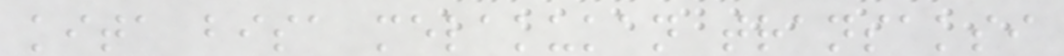kita bisa melakukan transaksi
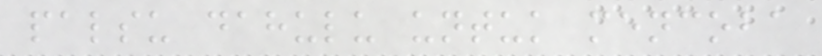palsu dahulu untuk mencoba
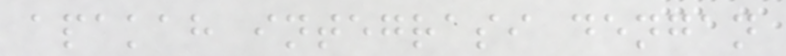apakah integrasi dengan
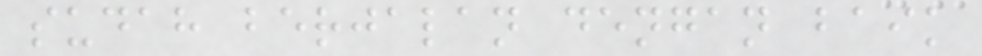sudah berjalan dengan baik
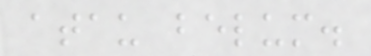atau belum.
